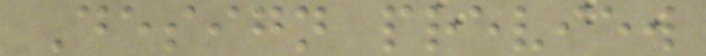Design preview
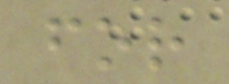for
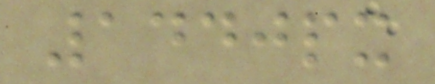1440px
